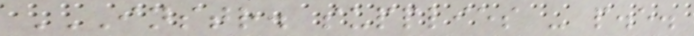INSTR. SUPPLIES - P.E.
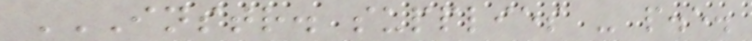INSTR. SUPPLIES - P.E.
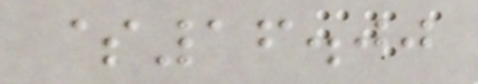$16.00
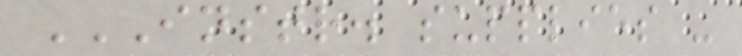INSTR. SUPPLIES -
